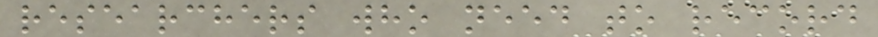researchers who need to record
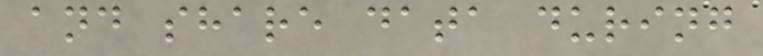and share data during
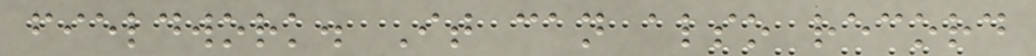fieldwork. It can also record
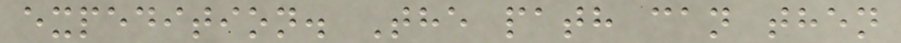expedition. The path can then
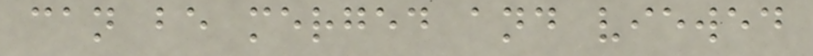can be merged and viewed
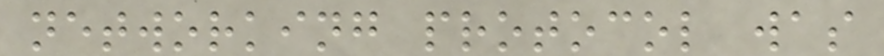networking protocol was
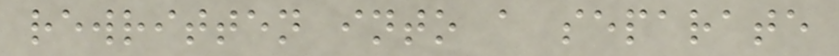rewritten into a separate
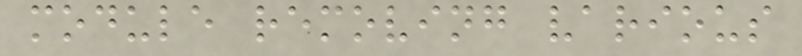module removing various
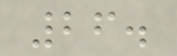26.
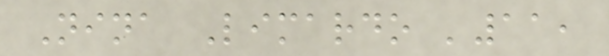Nina Limardo '11,
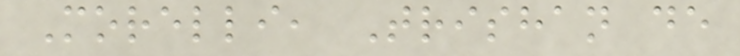Morelli, Trishan de
